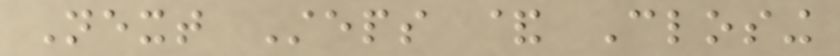Next Steps & Closing
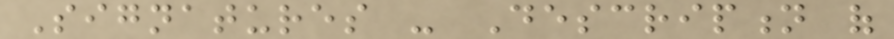Signatures - Description of
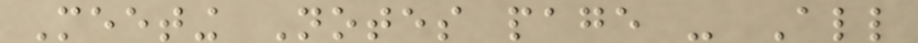Meeting Notes page - All
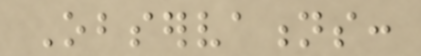Observations:
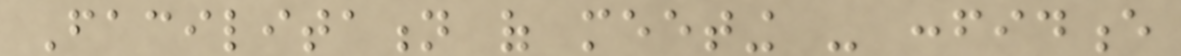Facilitation of meeting - confidence
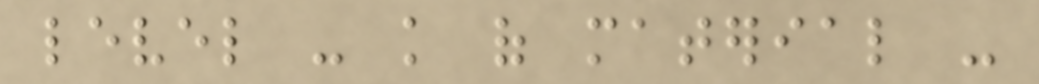level - knowledge of material -
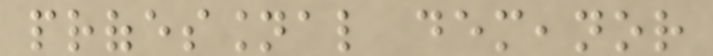professional demeanor
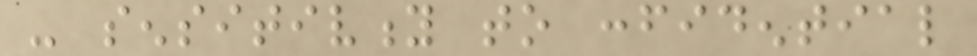- sensitivity to confidential
